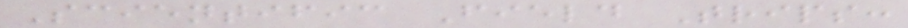Scientific Field Trips:
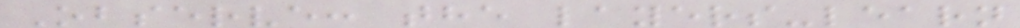Observe: the layers-learn
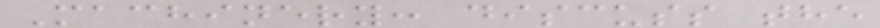Machinery: discuss the
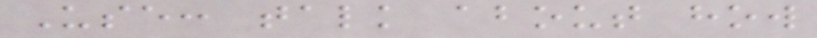Use: talk about how
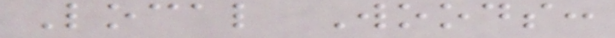Local Woods:
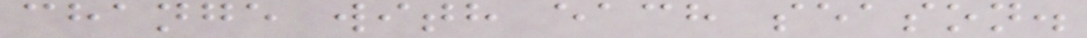change with each season.
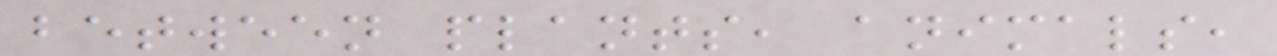between plants, animals,
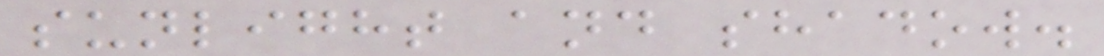sunlight and shadow.
